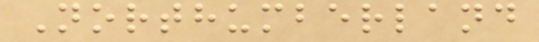Northumberland
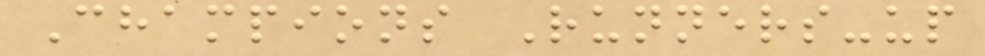Champions Runners-up
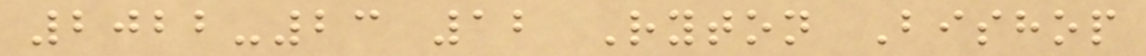2022-23 12 Ryton Bishop
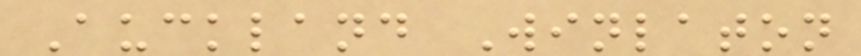Auckland Winlaton
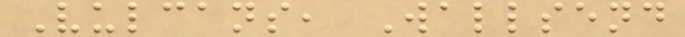Vulcans, Wallsend
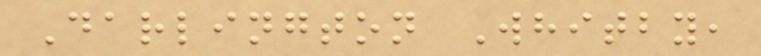Darlington Whitby,
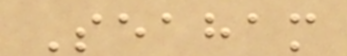Seaham
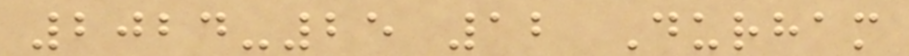2024-25 12 Durham
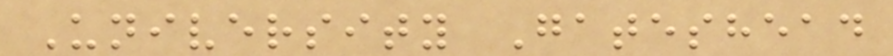University Gateshead
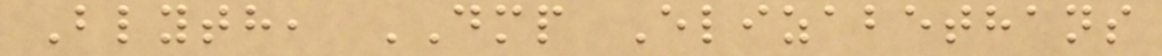Blyth, DMP Elizabethans
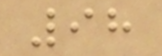98
